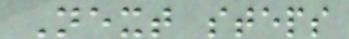Next steps
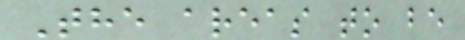The areas to be
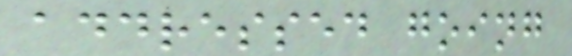addressed going
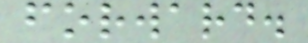forward.
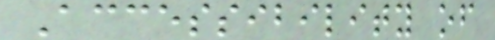Accessibility of
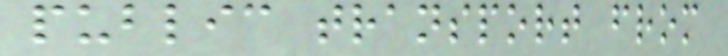public transport from
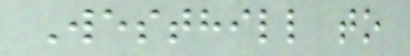Westhill to
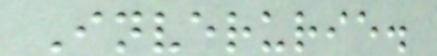Inverurie.
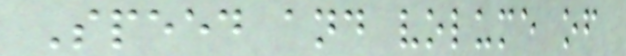Speed and volume of
